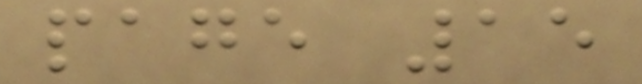page 15
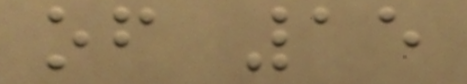of 15
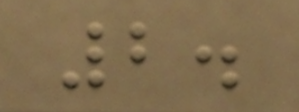2.
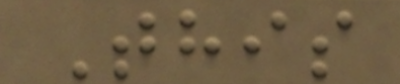This
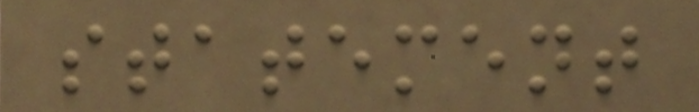statement
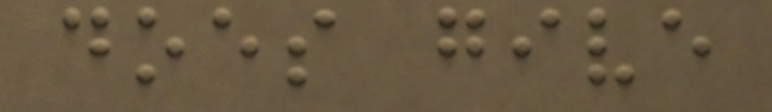does give
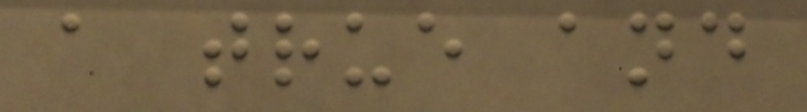a true and
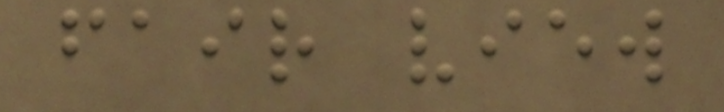fair view
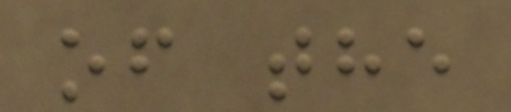of the
